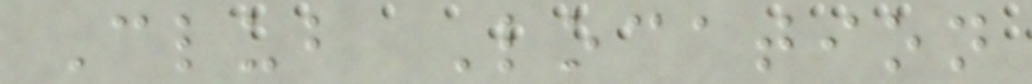Club Location
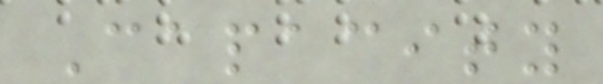Capacity
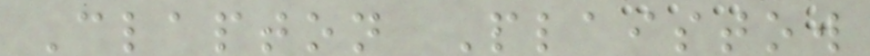Clapton Plaistow
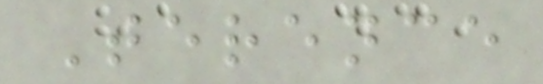Terence
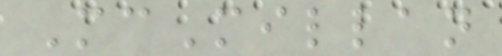McMillan
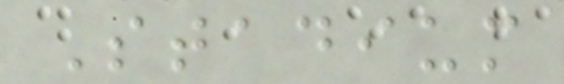Stadium
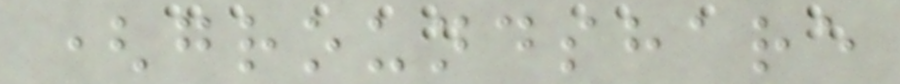(groundshare
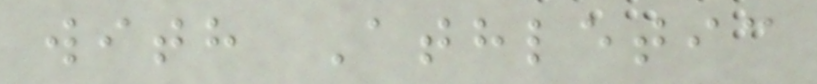with Athletic
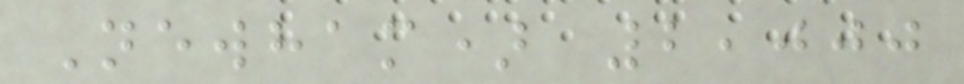Newham) 2,000
